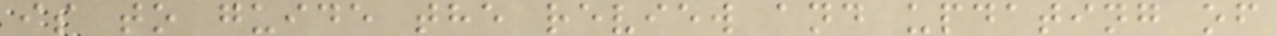is to guide the review and updating of
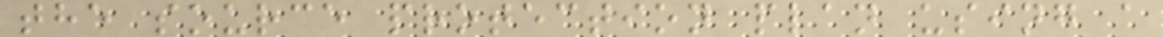the source protection plan using a
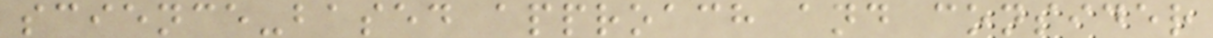science-based approach and consider
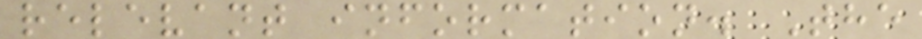relevant information. The
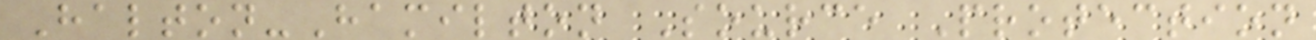Halton-Hamilton Source Protection
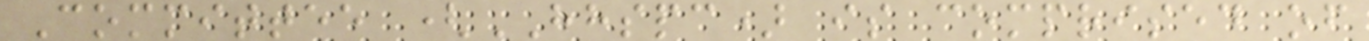Committee (HHSPC) is comprised of
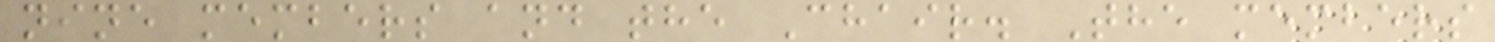nine members and the Chair. The members
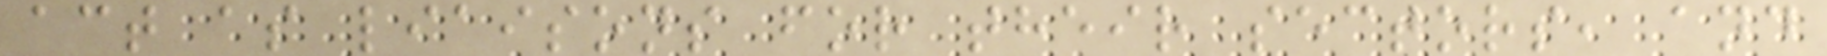act as liaisons for their sectors, and
